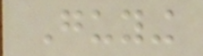Guying
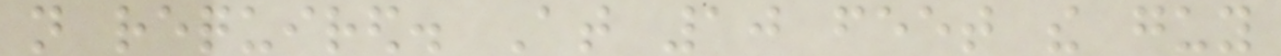not required. At 10 feet the guy
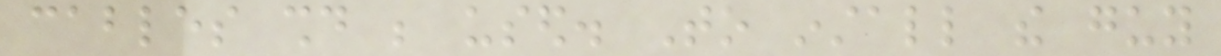cables should be used. To install the guy
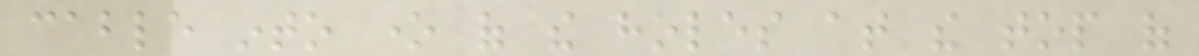cable into one of the holes at the top of
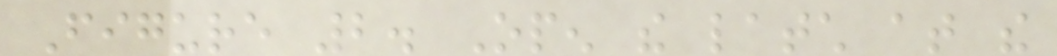Figure 2. Open the latch at the
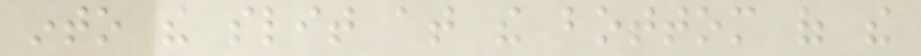into the slit at the bottom of the
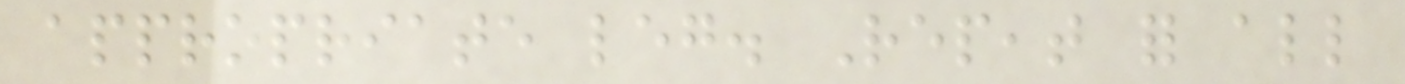appropriate leg. Repeat for all
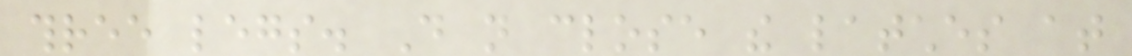three legs. Do not close the latches at
